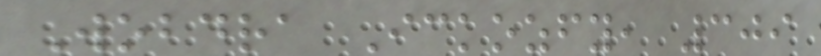Wobdra Ickozfy, 309
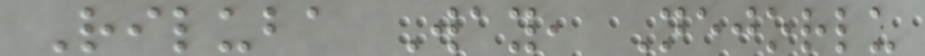Riluba Way, Nejorlu
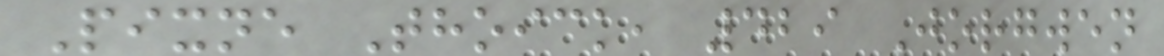Pixne Thoick, 429 Jorgwen
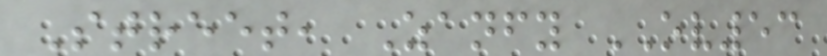Street, Zanfy OV53
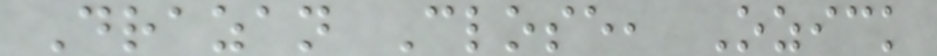Drazan Close, Ozick
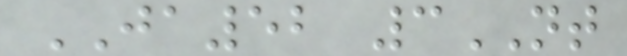JA52 3NT
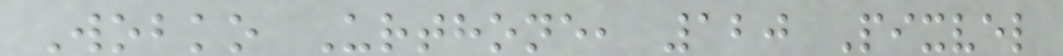Wobko Urthone, 120 Pixvel
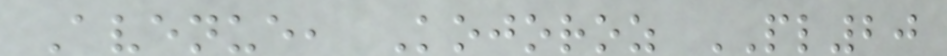Avenue, Kojoroz PL20
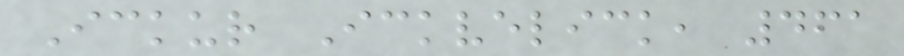Ickur Ickvelick, 461
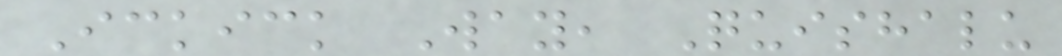Ickick Way, Quishalu
